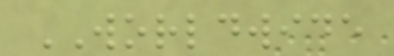WORLDWIDE
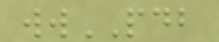wwPDB
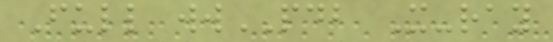Full wwPDB X-ray
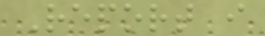Report i
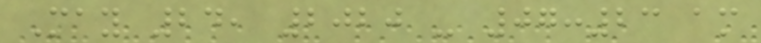May 24, 2020 - 07:23 am
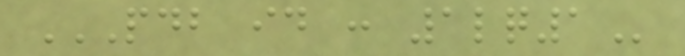PDB ID : 1LQ1
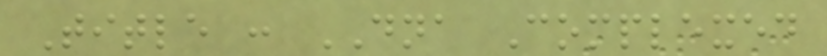Title : DNA Complexed
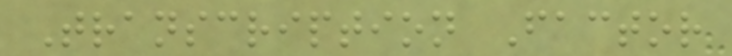Transcription Factor
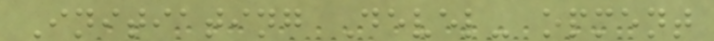Initiating Devel- opment
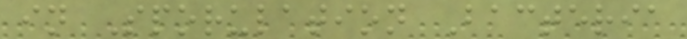in Sporulation Bacteria
